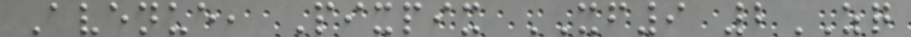Avenue, Pixpix XF9 2ZQ
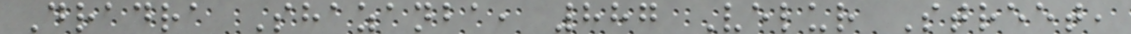Dradra Shazanba, 887 Velur Street,
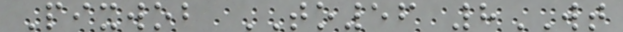Pixwob TO56 8WT
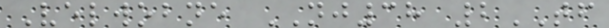Velwobne NJ38 2TF
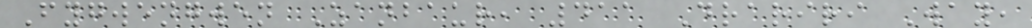Fygwengwen Zanbaur, 411 Drariri Way,
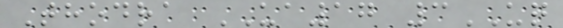Thodra UA17 3UQ
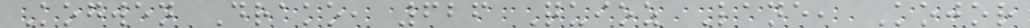Kogwen Drako, 626 Quioz Lane, Kojor
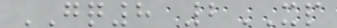GQ8 2XP
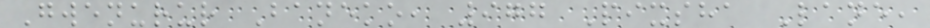Gwenurur Baneko, 977 Pixsha Lane,
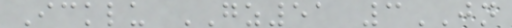Icklu GZ51 3JN
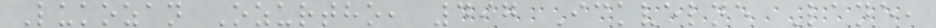Lukozan Ozurtho, 497 Ickvelne Lane,
